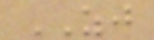ZJ
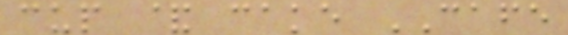cup & cake CAFE
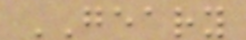GEARY
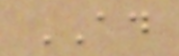AD
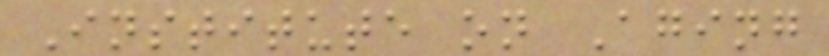Institute on Aging
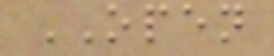OPEN
